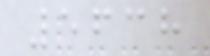5638
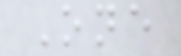One
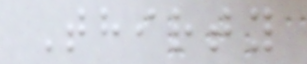Thirty
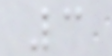3
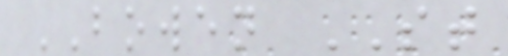BOWEN ST
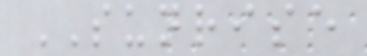SUNRISE
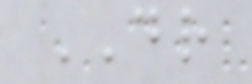DR
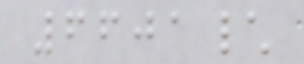6601\
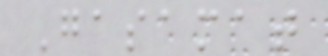Gasamat
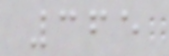365
